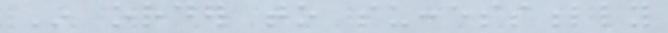In order to successfully
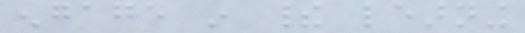engage in their learning
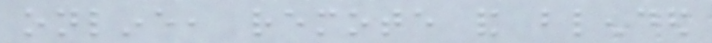online, remote and blended
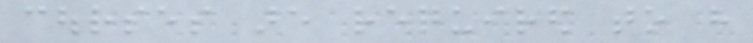courses are required to have
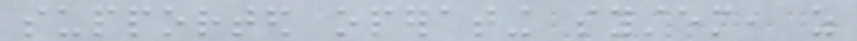supported operating system, as
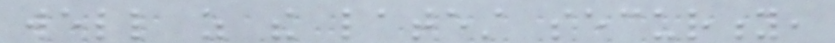well as the latest security,
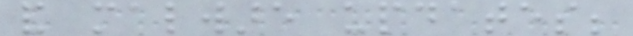and malware updates;
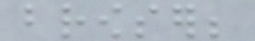browser;
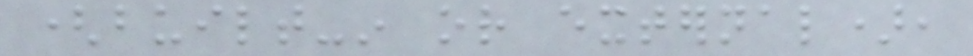(built-in or external),
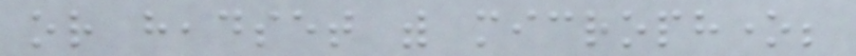or headset with microphone;
